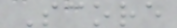Score
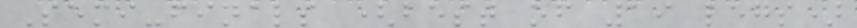Semi-finals (best of 19 legs)
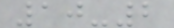10-2
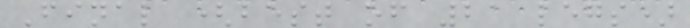Final (best of 21 legs)
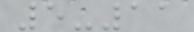5-11
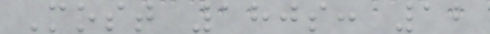Most 180s: 12
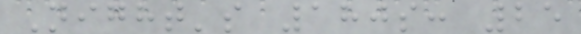Night's 180s: 25
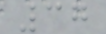37
